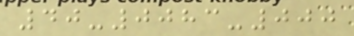40-0083-000
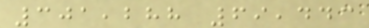301,288 69,443
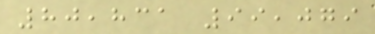80,831 99,079
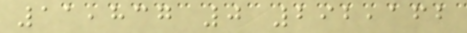11,837 0 292,162
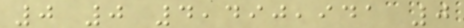0 0 4,490,941 0
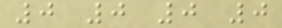0 0 0 0
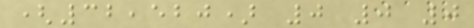(32,520) 0 0 0
